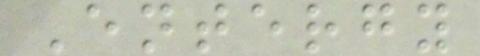Entergy
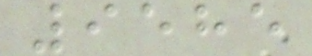9585
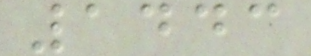1443
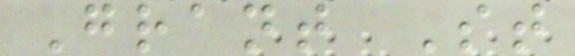Grant St
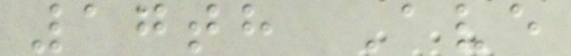17th Ave
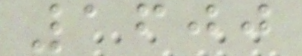1600
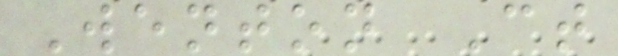Wenton Ct
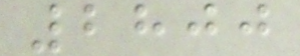2800
